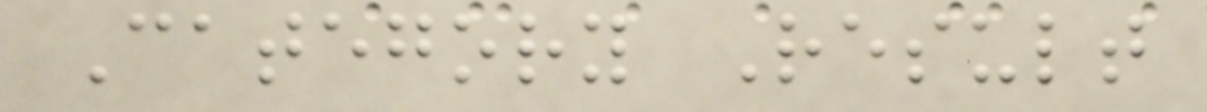Category Result
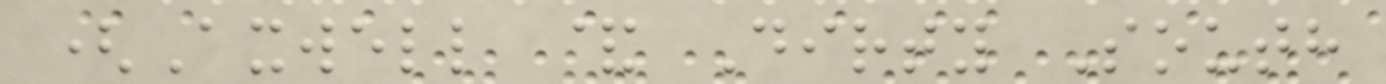(Axwell & Dirty South
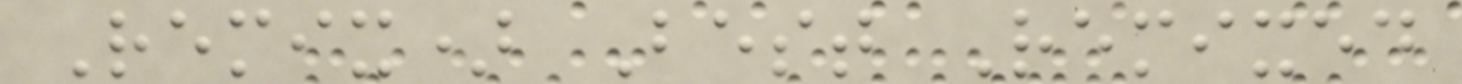Remix) Best Remixed
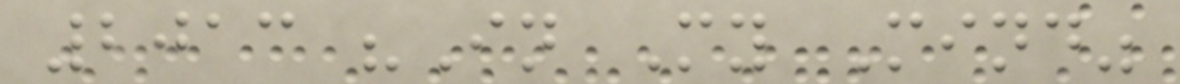2013 "In My Mind"
